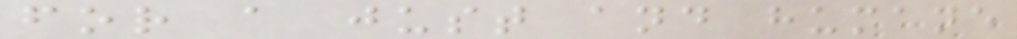for a just and humane
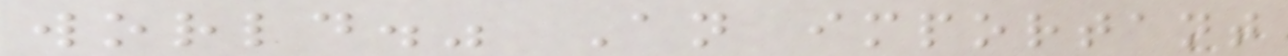world." An important
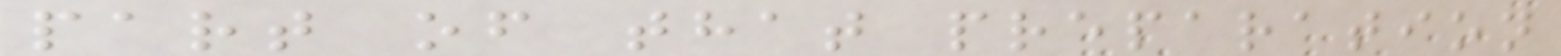part of that preparation
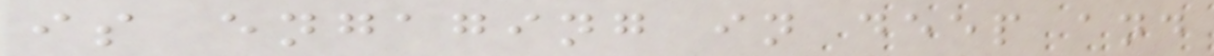is engaging in deep and
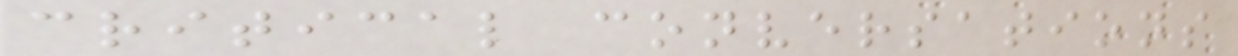critical conversations
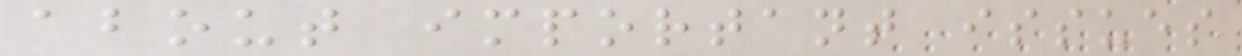about important issues
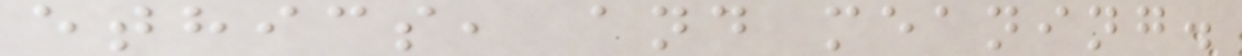ethics, and meaning.
